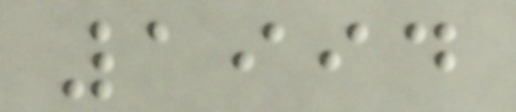1994
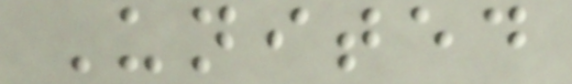United
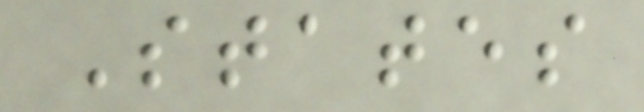States
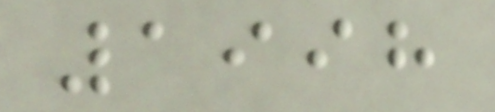1998
